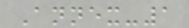Annex-1
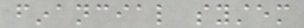financial system
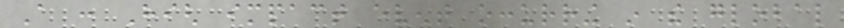A : High impact event occurring in the global
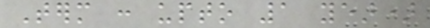Term : upto 1 year)
